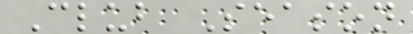Club Season
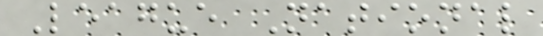League National
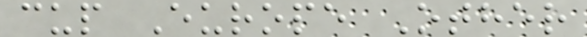cup Europe Other
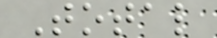Total
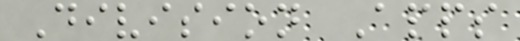Division Apps
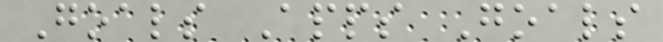Goals Apps Goals
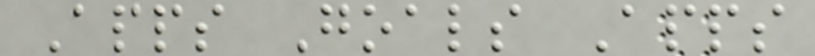Apps Goals Apps
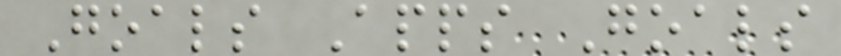Goals Apps Goals
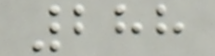288
